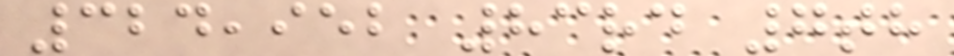324,952 83rd 7th
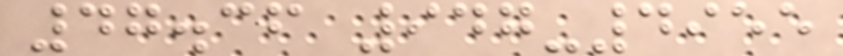47.36 947-4955
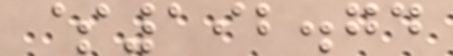$192.74
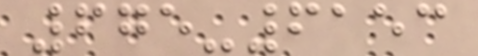675-6153
